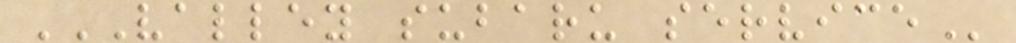VALLEY SUBARU SERVICE
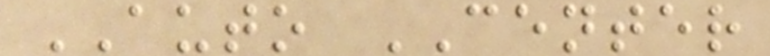AUTO CENTER
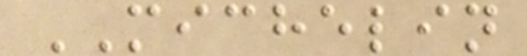MICHELIN
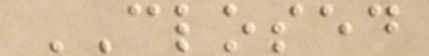CLOSED
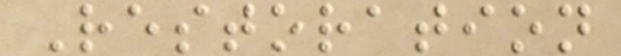Restoration
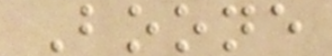Boone
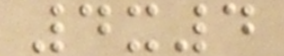4x4
